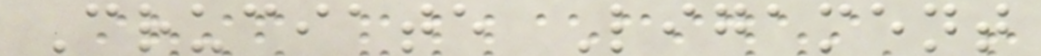Cruciate Ligament
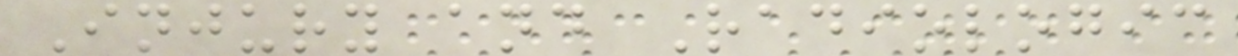Injury and Radiologic
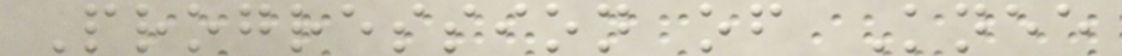Progression of Knee
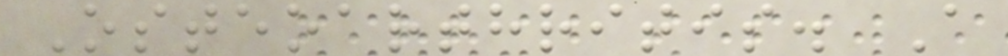Osteoarthritis. A
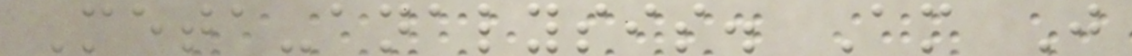Meta-analysis. Am J
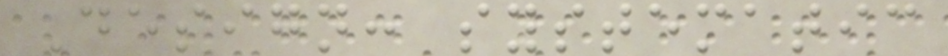Design: systematic
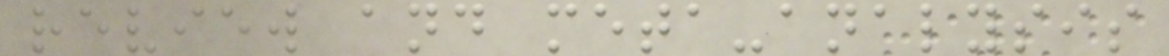review and meta-analysis
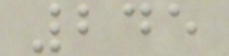245
